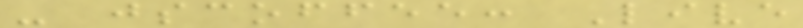- jscoffee: Live
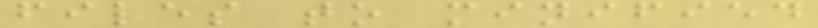files to minified
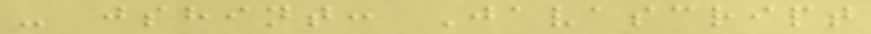- jshint: Javascript
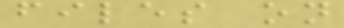files on
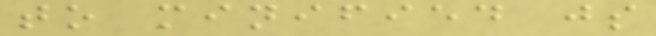to minified js
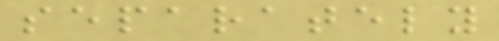separately
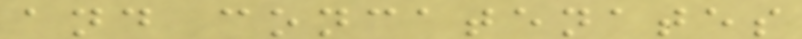and concatenates
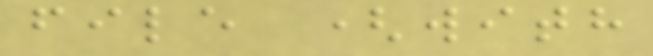file (with
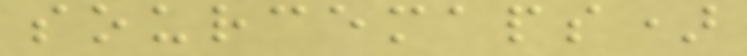sourcemaps)
